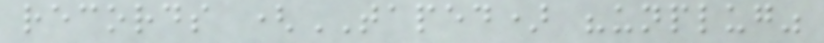records (TAPED) "unplug"
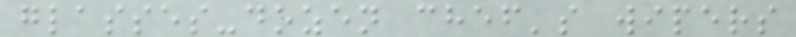glasses-dozen chef's wipers
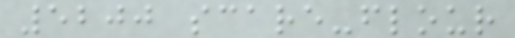5200 scare-flour
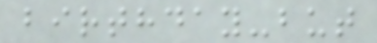birthday-but
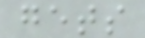gets
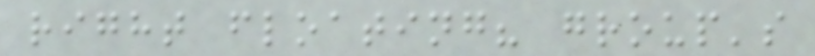right floating? group's
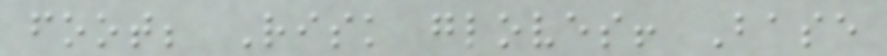foot; Risk gloves! Base
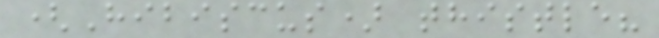(Hibiscus) thistle?
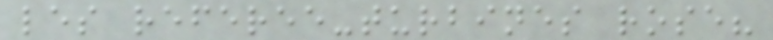les referee-turbines rose?
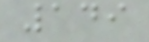149
